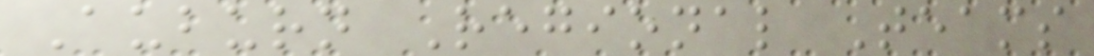Auburn Regional Teams
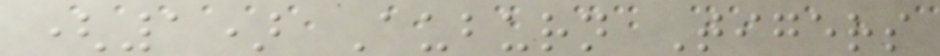(1) Auburn Tigers
